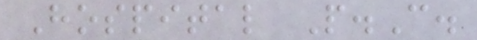Hospital P.C.
